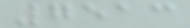7513
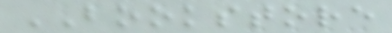BOOKSTORE
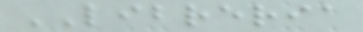LIBRERIA
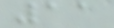11
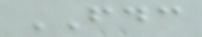FDC
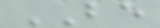BE
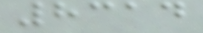8314
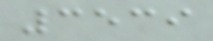3539
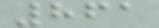861
